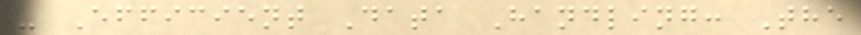- Efficient Data Handling: The
